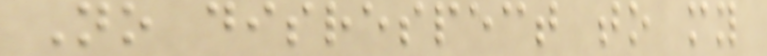No disrespect to my
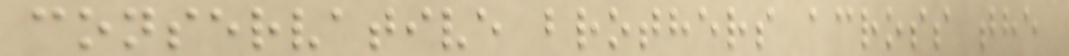conservative brothers across the
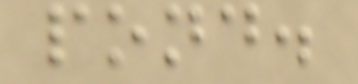pond.
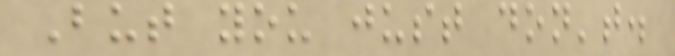But you just don't.
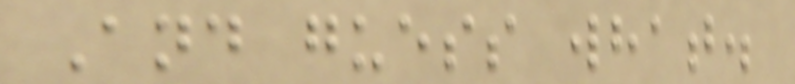And guess what.
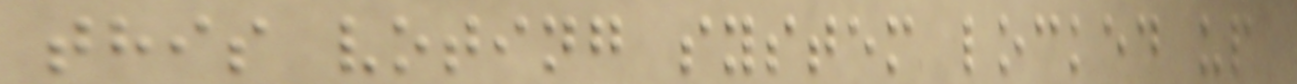this voting system locked up
